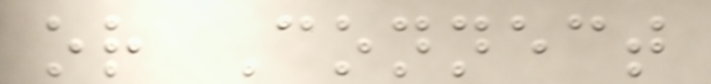or Connect
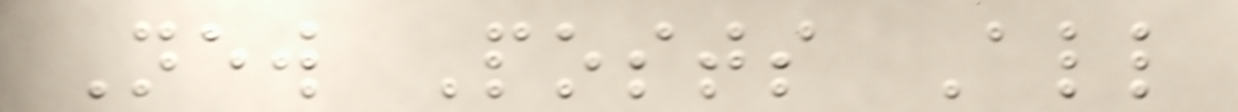New Posts All
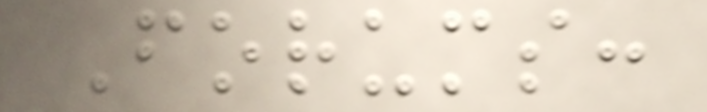Forums:
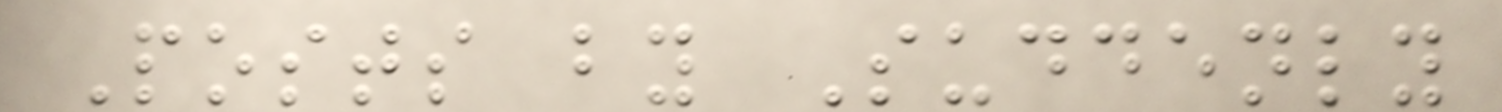Posts by Suddenly
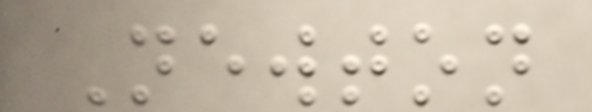Newton
